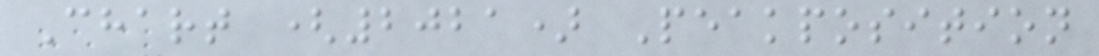Chart (2021) Peakposition
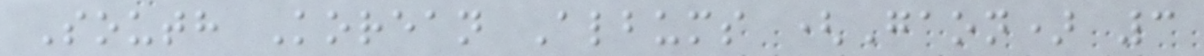South Korean Albums (Gaon) 3
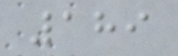189
